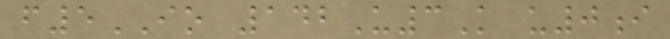f5IO 142U3K u0i
